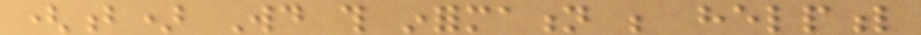(b) Would this information be helpful
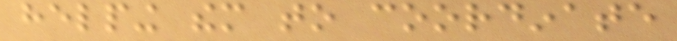helping them to coordinate
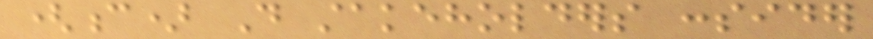(c) Do stakeholders consider
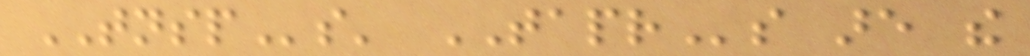TNSPs' TAPRs are the
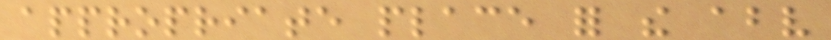appropriate place for the above
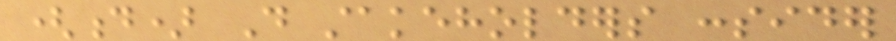(d) Do stakeholders consider
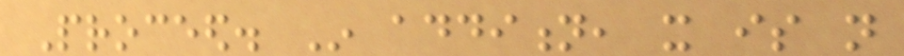Proceed. In addition, it is not
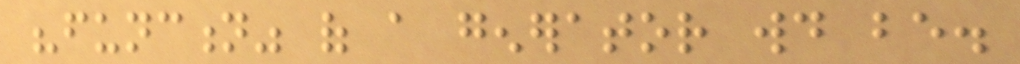"function" of a generator would be.
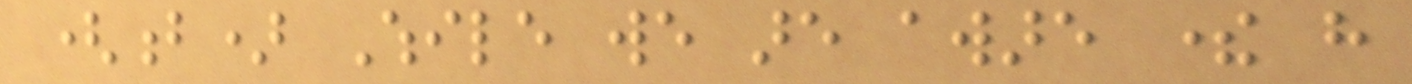(b) While we are aware there have
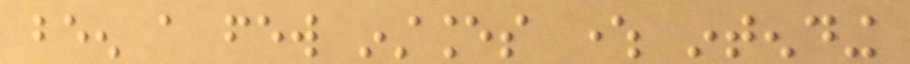been a few instances where intending
